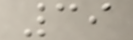39
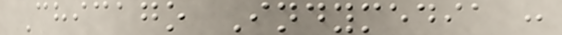Chicago Indymedia :
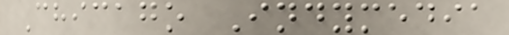Chicago Indymedia
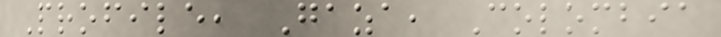Profile, Gaza, Colombia
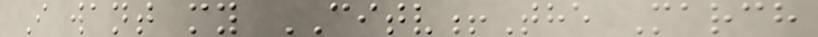I want my CITV!The March
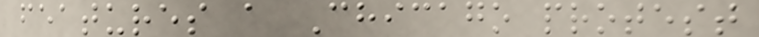features a Chicago protest
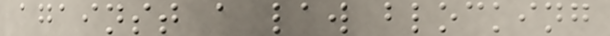against a law blocking
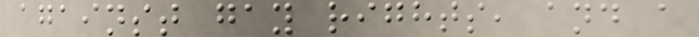against gay rights, and a
